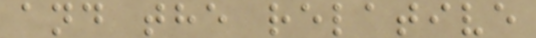and the relative
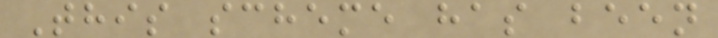This scheme has been
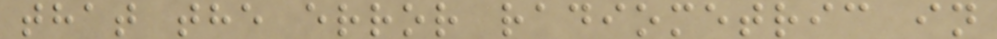that the error radiometric in
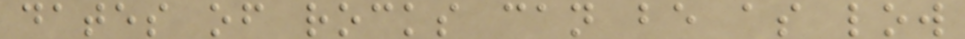dates of rocks can be as low
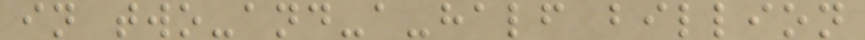in two-and-a-half billion
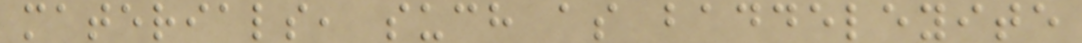materials, such as baddeleyite
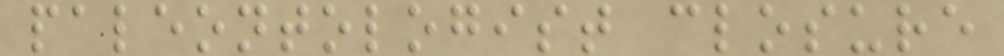paleontologist closure
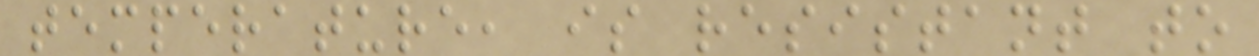temperature, is resistant to
